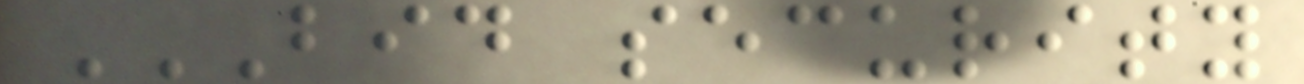BID SECURITY
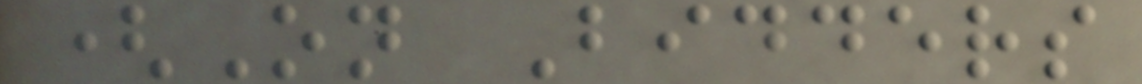(On Bidders
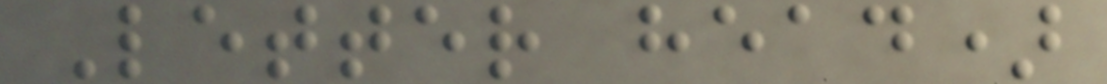Letter head)
